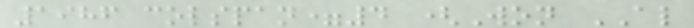1986 colspan=4 (Won AL
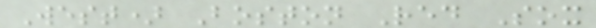West) Boston Red Sox
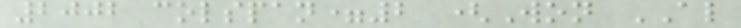2002 colspan=2 (Won AL
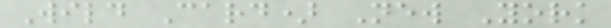Wild Card) New York
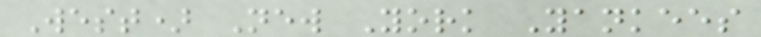West) New York Yankees
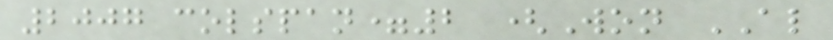2007 colspan=2 (Won AL
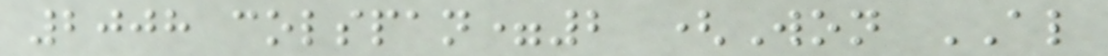2008 colspan=2 (Won AL
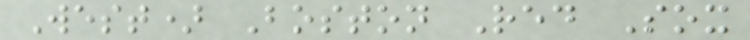West) Boston Red Sox
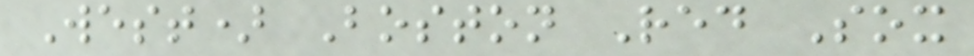West) Boston Red Sox
